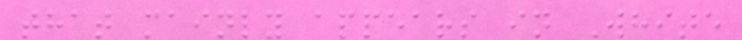that mainly appears in White
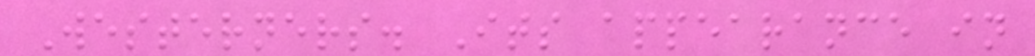Westerners. Its appearance in
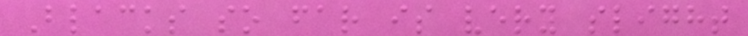Blacks so far is very slight
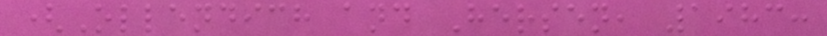(Ollendich and Hersen, 1983:
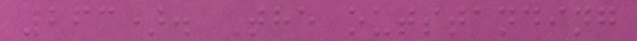263). The outstanding
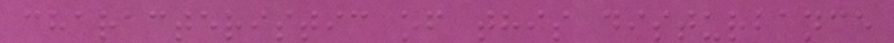characteristic of this disturbance
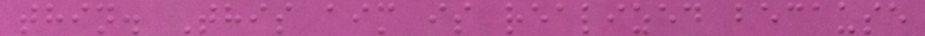thin. This aim is realized because
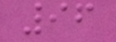96
